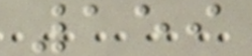159
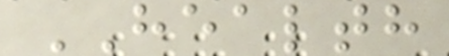HEALTH
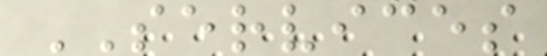SERVICES
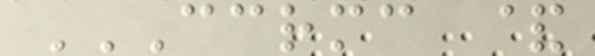CCRMC &
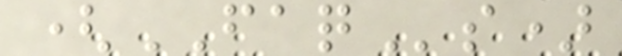(FAQs)
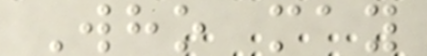Who may
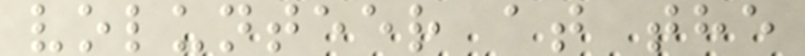volunteer at the
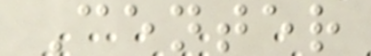Center
